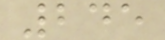245
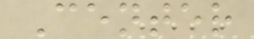Center
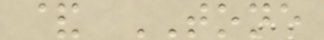& TONE
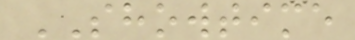SHOWTIME
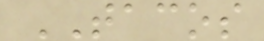TACOS
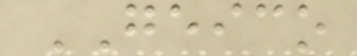GEICO
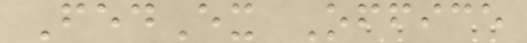FedEx Office
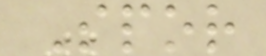Spor
